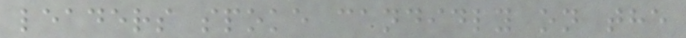leaders spoke candidly on the
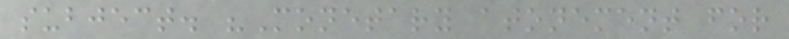subject. "Monetary atonement for
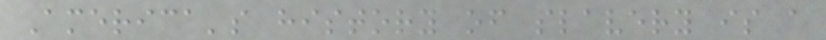America's history of slavery is a
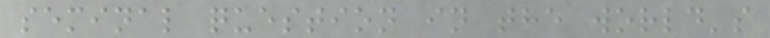seminal question in the world's
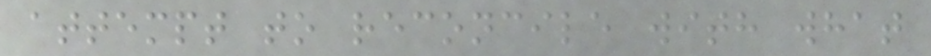attempt to reconcile with what
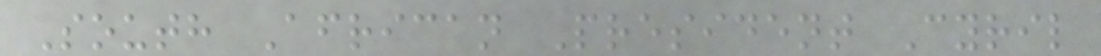South African President Cyril
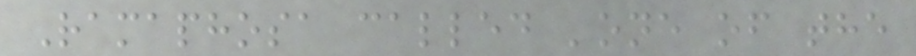Ramaphosa called 'one of the
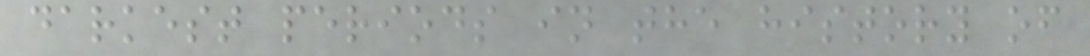darkest periods in the history of
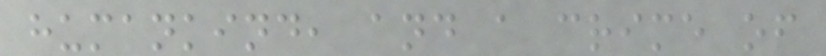humankind, and a crime of
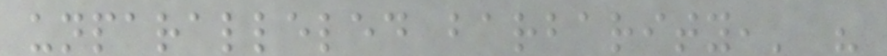unparalleled barbarity,' "
